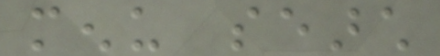menu search
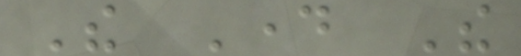The Day The
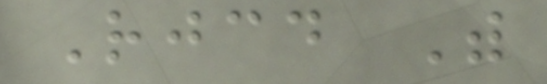Rejoiced With
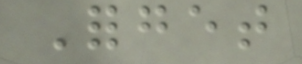Forget
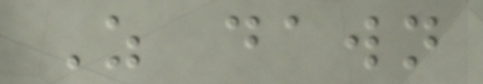As dawn
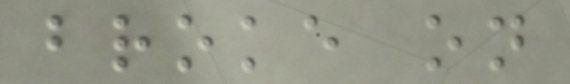broke on
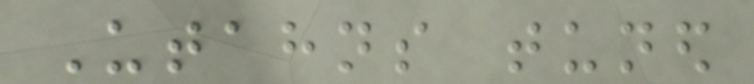Utahns tuned
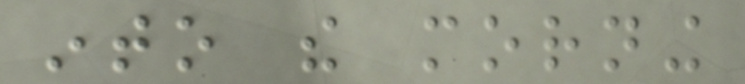into the morning
